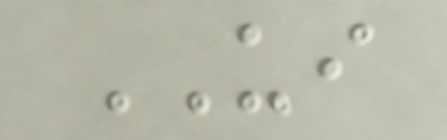UI
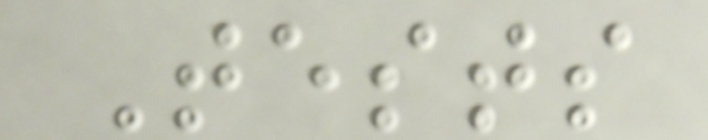Tests
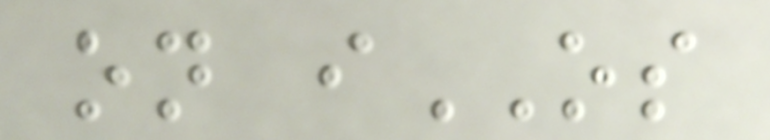on iOS
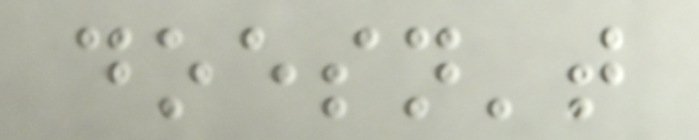doesn't
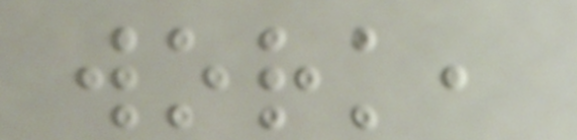work,
